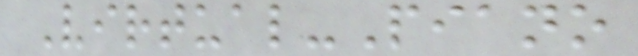Virtual-Piano
